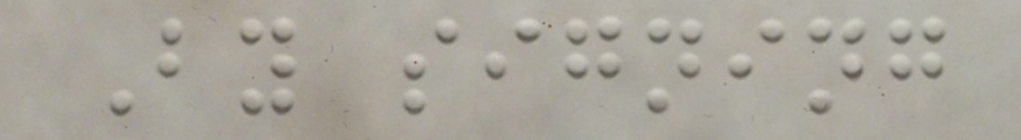By signing
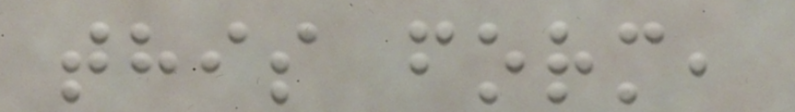this form,
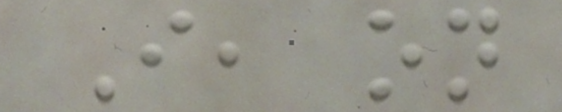I, on
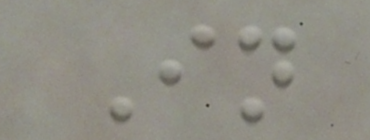In
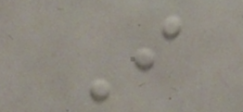I
